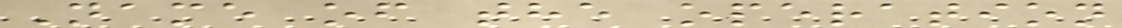Name of the operation
